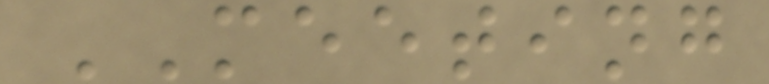MEETING
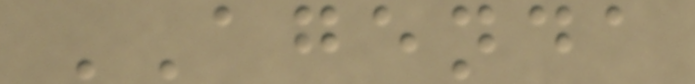AGENDA
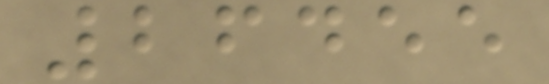26455
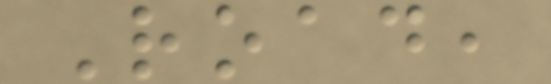Road,
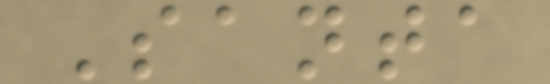Santa
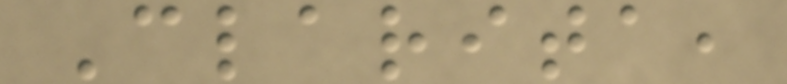Clarita,
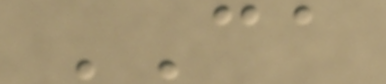CA
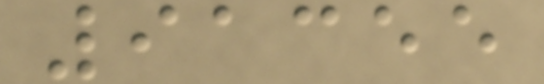91355
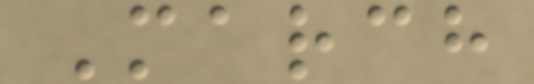March
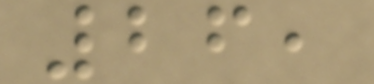26,
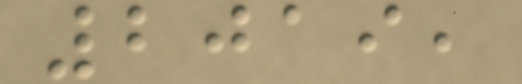2019,
